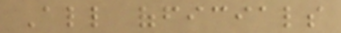All officials
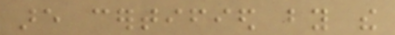are certified by the
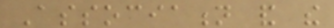Association and the
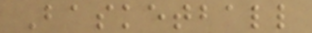Basketball
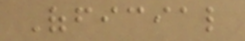Official
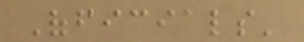Officials'
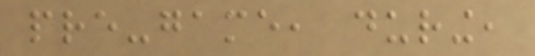pre-game, during,
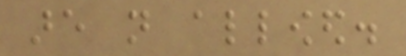are not allowed.
